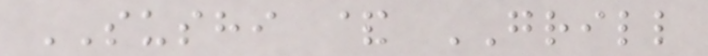SUSHI & GRILL
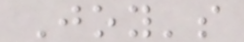Joy's
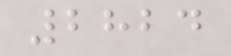2824
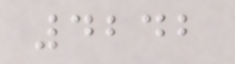4242
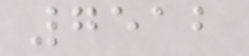7512
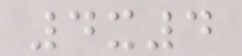4x4
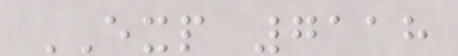EXP 7118
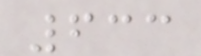633
